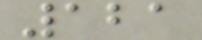121
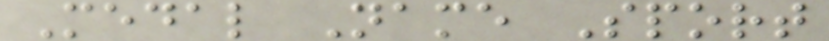Medal Name Sport
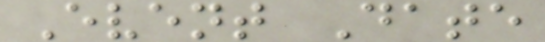Event Date
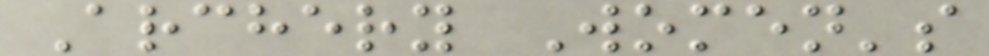Archery Women's
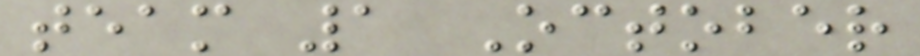team 1 October
